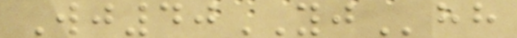Wj40YJhh
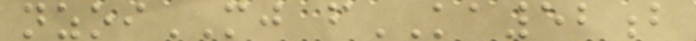nzoiMJ fKA52b
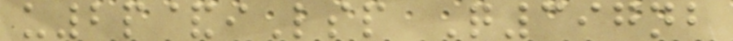u2p&iLsp Q397nb
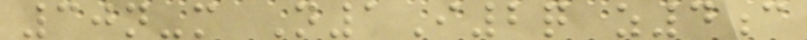30n-m N1I2q z4c
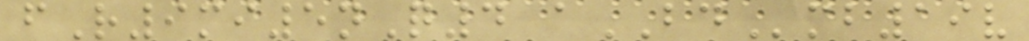fR9mi5nQ4 aBDmb19v
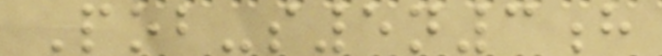Pob-s5n3h
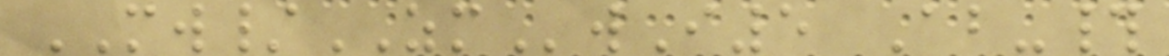MW/ZMwI5 Ab-#
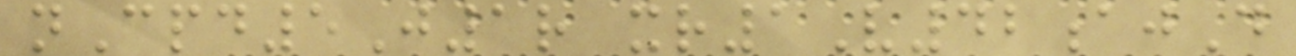nCpd5J1r xr1V42ajD
